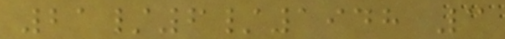21/6/1948 3
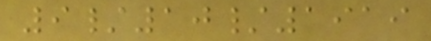9/10/1919
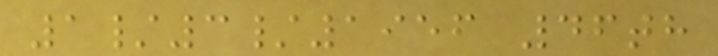1/3/1956 46th
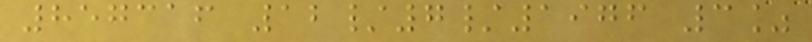857316 12/7/1976 3%
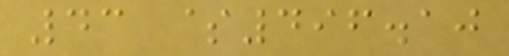43 $496.10
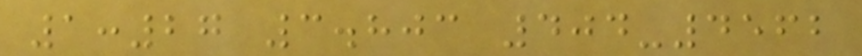1:27 3.803 404-4562
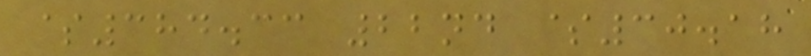$384.33 22nd $30.18
